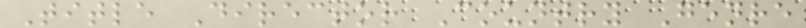Title Director Country Genre
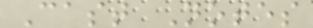Cast Notes
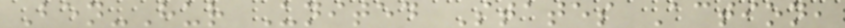Ben-Hur United States Action,
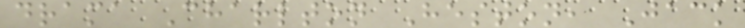drama Charlton Heston, Jack
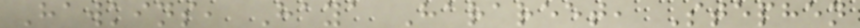Hawkins, Haya Harareet, Stephen
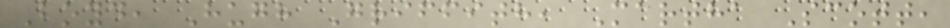Boyd, Hugh Griffith, Martha Scott,
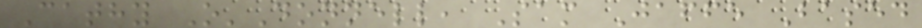Cathy O'Donnell, Sam Jaffe Based
